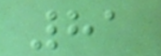81
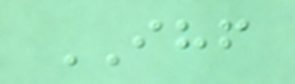IHF
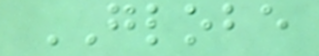GLOBE
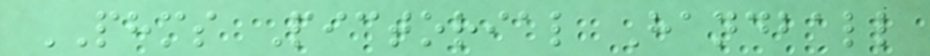PHMS Pictorial Handball
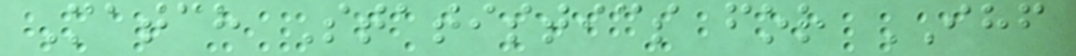Match Statistics for IHF
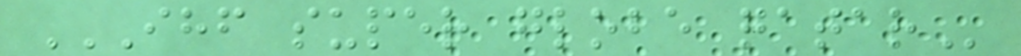IHF SUPER GLOBE QATAR
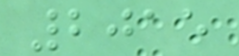2015
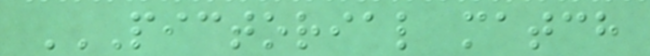PICTORIAL MATCH
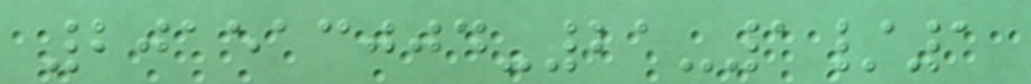201513004-21-1/1
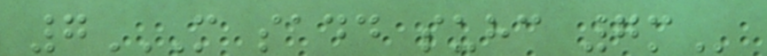7M SADD SUHC 7M
